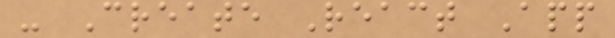- Create React App
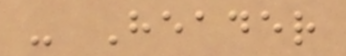- Header
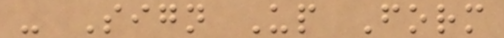- Sign Up Form
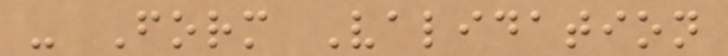- Form Validation
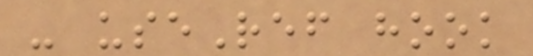- useRef hook
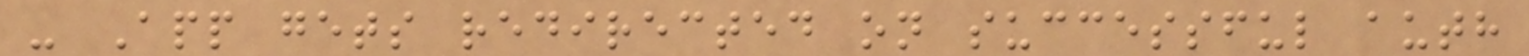- App gets redirected on successful auth
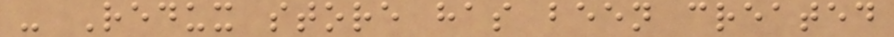- Redux store has been created
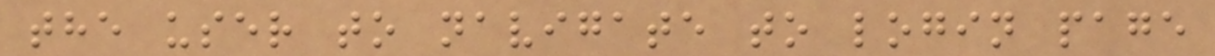the user to navigate to login page
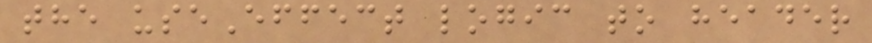the useEffect logic to header
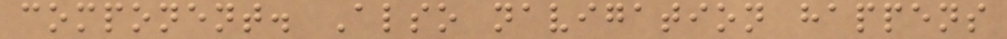component. Also navigation happens
